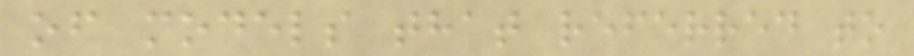of models that referred to
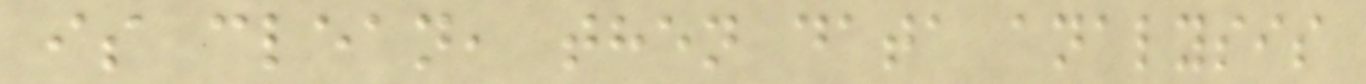is clean, then data analysis
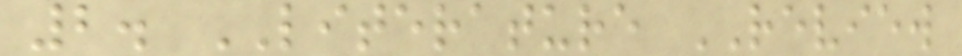2. LITERATURE REVIEW
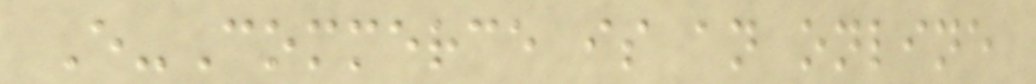E-Commerce is an online
